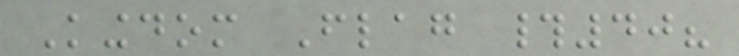Kingdom Flag #40?
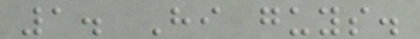1. Hi guys.
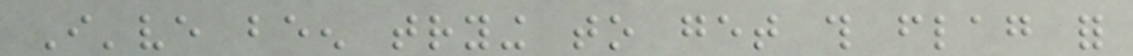I've been trying to get this flag for
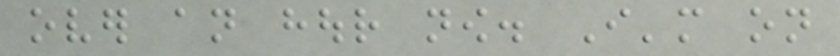over an hour now. I'm on
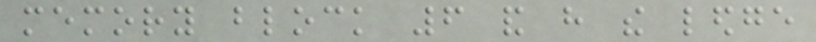memory block 6 and have the ledge
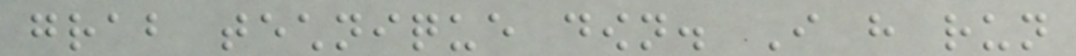grab technique down. I have run
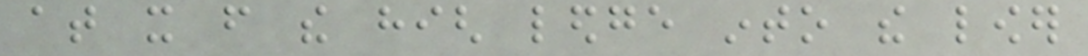at it from the high ledge into the lower
